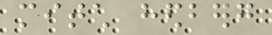mitch hedberg
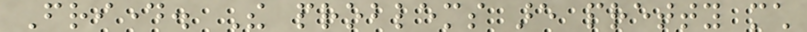Friday. The problems are pretty much
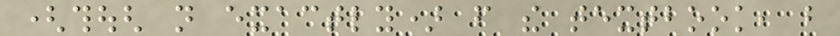(though not exactly) from the textbook, but
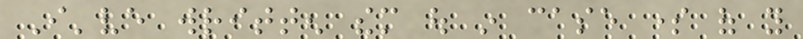I've written them out in case some of you
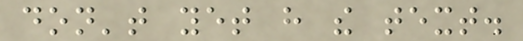don't yet have the text.
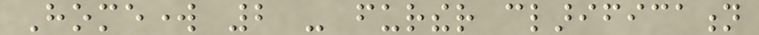Homework 2 - further clarification
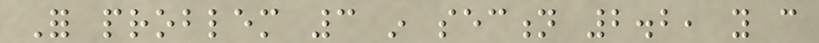For problem 3 in section 2.2, you can
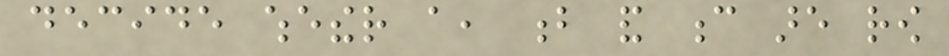decide whether a, b and c are row
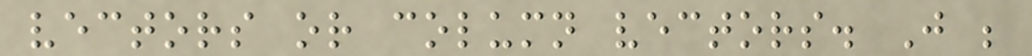vectors or column vectors. Just be
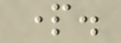part.
